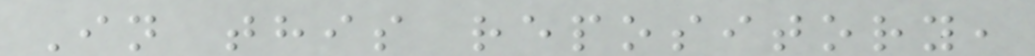In this repository,
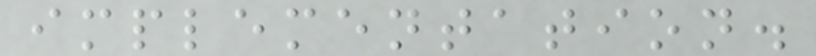implementation.
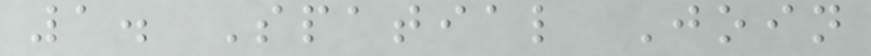1. Spatial Join
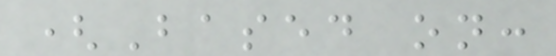(Based on:
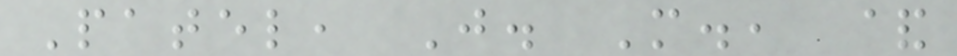Patel, J. M., &
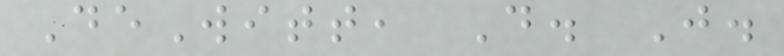DeWitt, D. J.
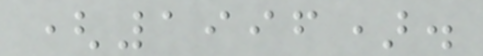(1996).
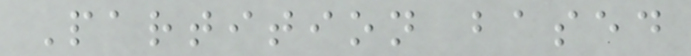Partition based
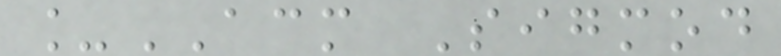_ACM Sigmod
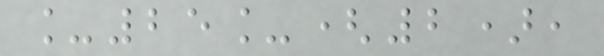_25_(2),
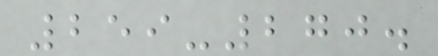259-270.
